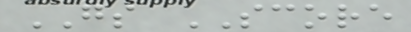GS SCORE
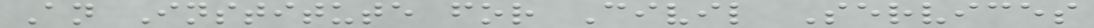An Institute for Civil Services
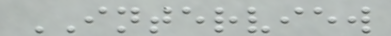INTERVIEW
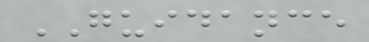GUIDANCE
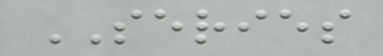SERIES
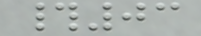#03
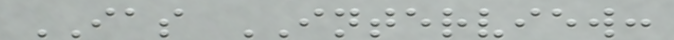IAS INTERVIEW:
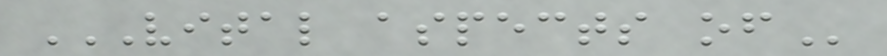VITAL ASPECTS OF
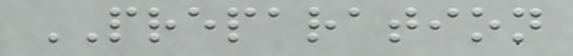PREPARATION
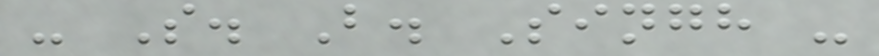- S. B. Singh -
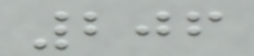206
